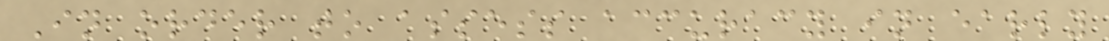In order to assess accuracy in early
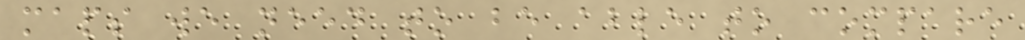maps we need to be able to compare
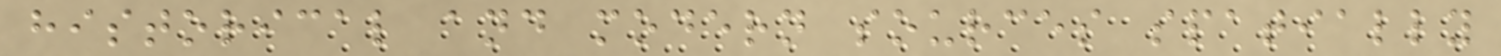historical and modern sources spatially
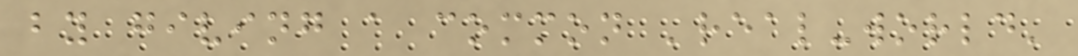by giving a common 'real-world'
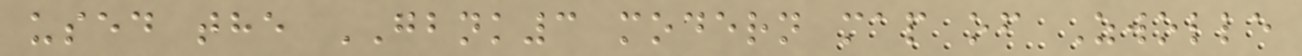used the GBNK3 modern map of Zwolle
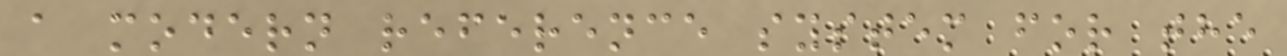a modern reference system for the
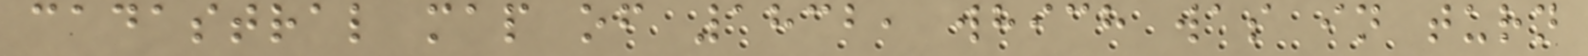cadastral map of 1832, which was in turn
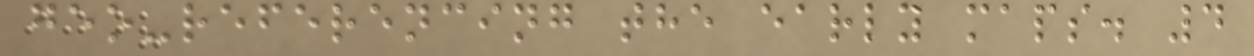geo-referencing the early maps. 4
